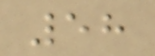58
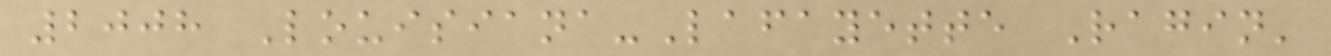2008 Louisiana-Lafayette Ragin'
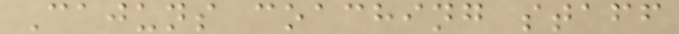Cajuns coaching staff
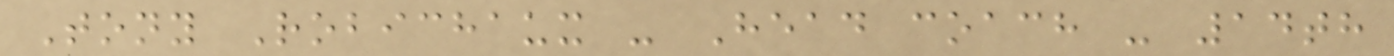Tony Robichaux - Head coach - 14th
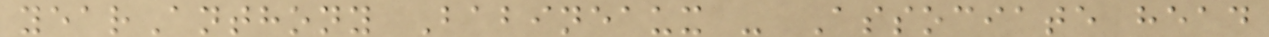yearAnthony Babineaux - Associate head
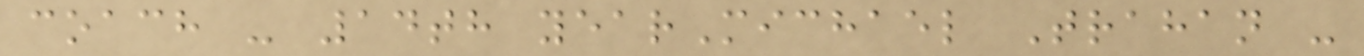coach - 14th yearMichael Trahan -
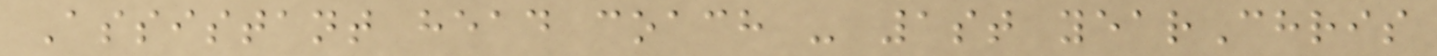Assistant head coach - 1st yearChris
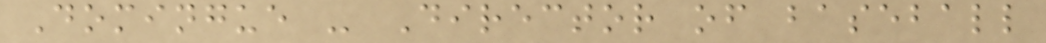Domingue - Director of baseball
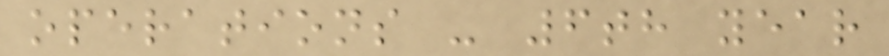operations - 6th year
